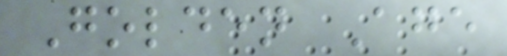Golden Age
